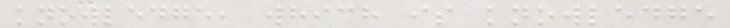knowledge, which is knowledge
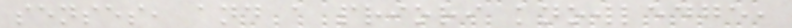senses, and a priori knowledge,
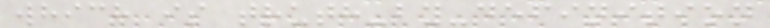which is truth-by-definition
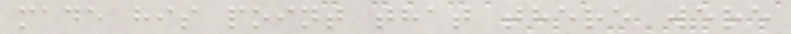made his point that there were
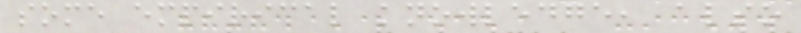some empirical knowledge, also
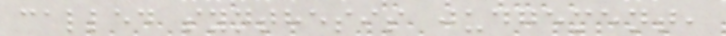called synthesis judgement,
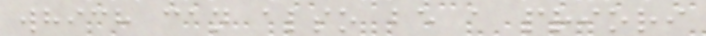which can also be a priori
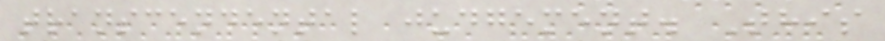transcendental judgement. This
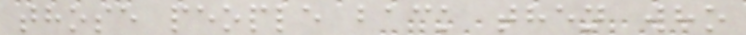those people back then who
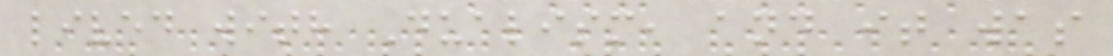lived with Dualism, and it was
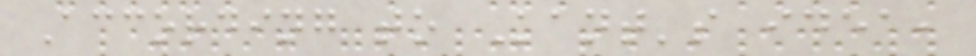According to Kant's idea,
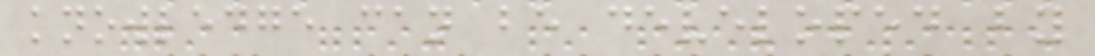knowledge can be developed by
